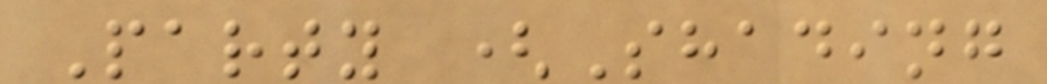Party (Shading
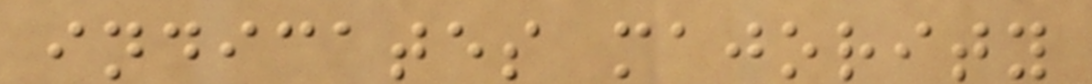indicates majority
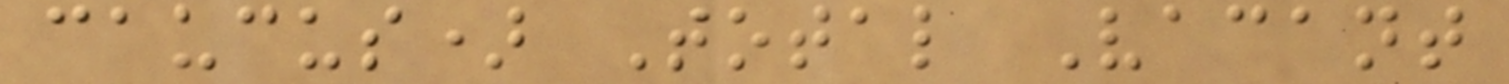caucus) Total Vacant
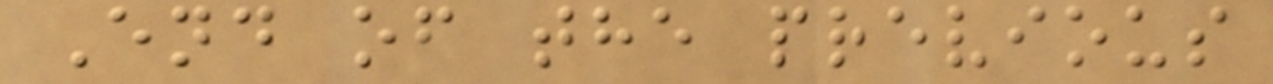End of the previous
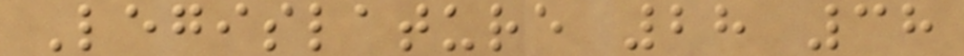Legislature 28 38
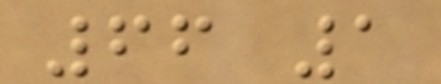66 1
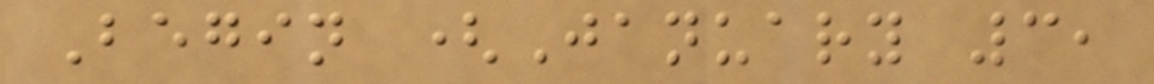Begin (January 3,
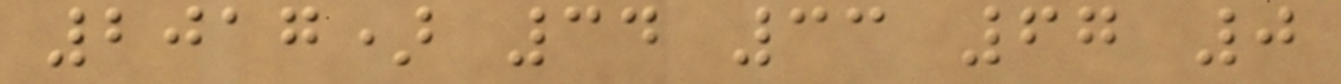2017) 34 33 67 0
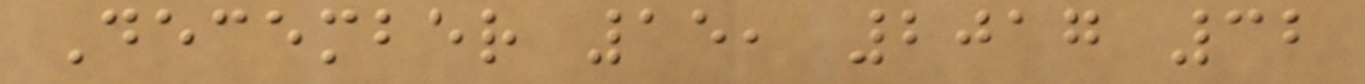December 15, 2017 32
